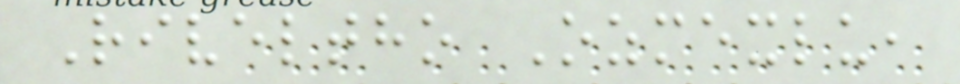Riveltho Ozmexlu,
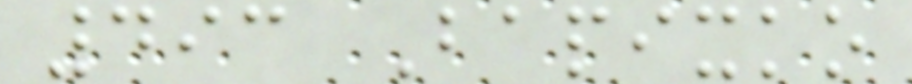493 Bapixko
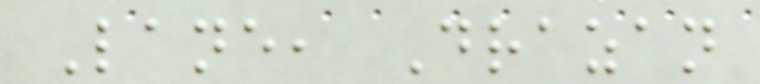Lane, Drazan
